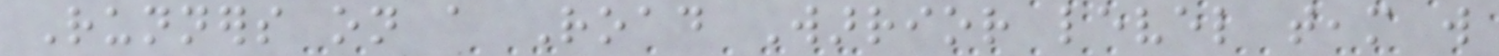Runners on a Road Warrior level team will
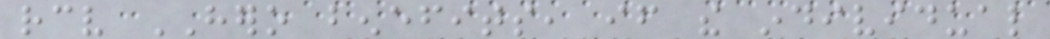receive HERO benefits, if the individual
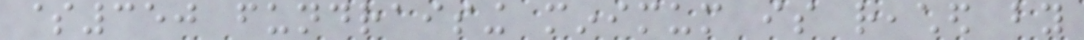$350 fundraising minimum is reached by
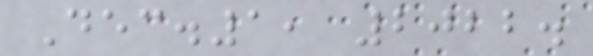Dec.1, 2022.
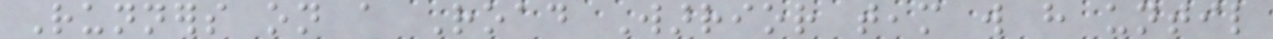Runners on a Road Warrior team will have until
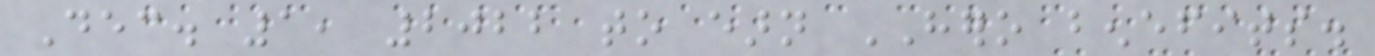Dec. 1, 2022 to earn HERO benefits.
